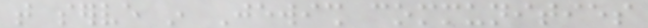that serve in Jewish communities
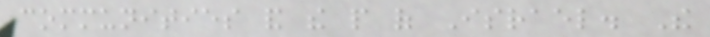communities and the people of Israel. The
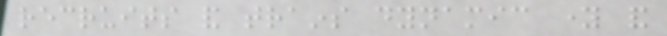recruits and trains dynamic young and
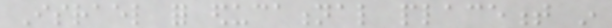Israel for educational placement in
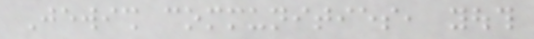Jewish communities, youth
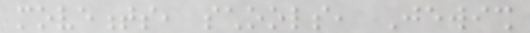movements, schools, Jewish
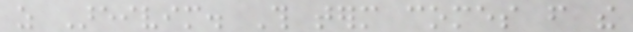as Areivim. This term comes from the
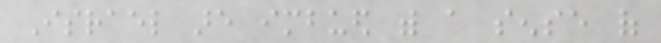Israel are imbued with a sense of
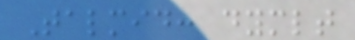Talmid: dymlt
